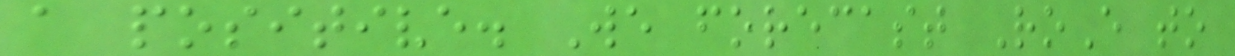a positive. We forecast RoE to
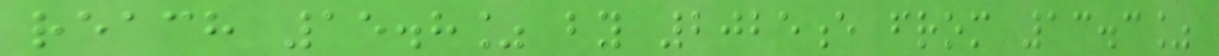reach 15.8% by 2025e from 13.3%
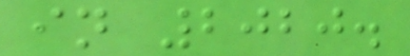in 2020.
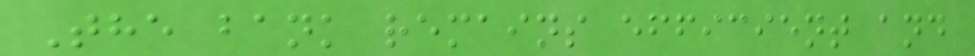The bank remains efficient and
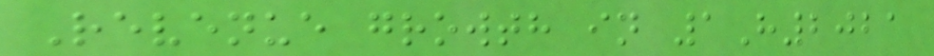Revenue growth in 1H2021
